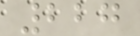227
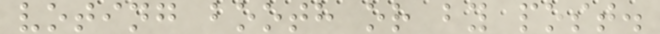voting booth or by post.
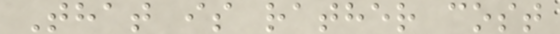That is rather cost
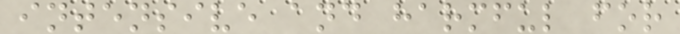intensive and harmful for
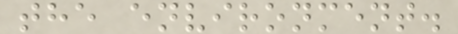the environment.
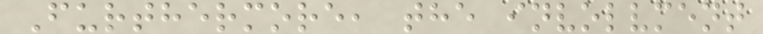Furthermore, the involvment
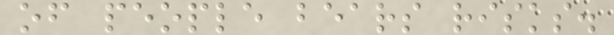of people bears risks.
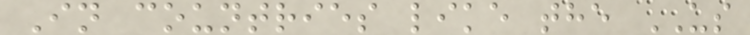In countries like the US
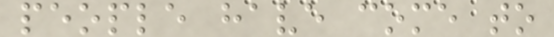people have come to
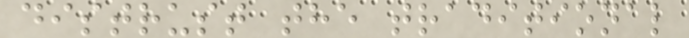distrust the traditional
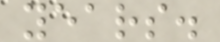years.
